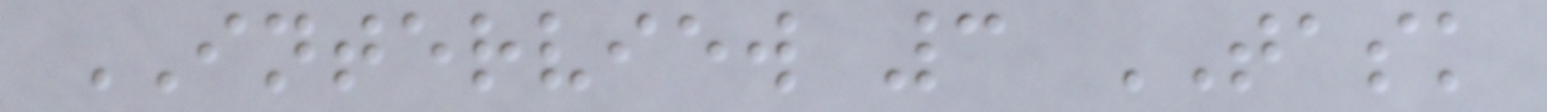INTERVIEW 3 TASK
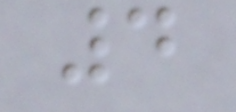4
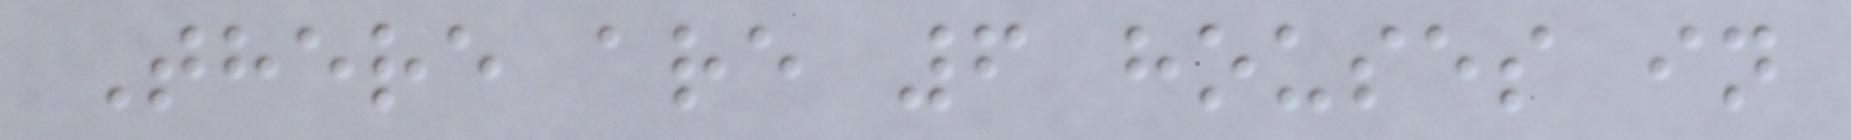There are 6 houses in
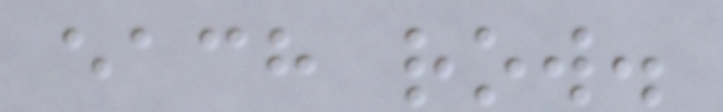each row.
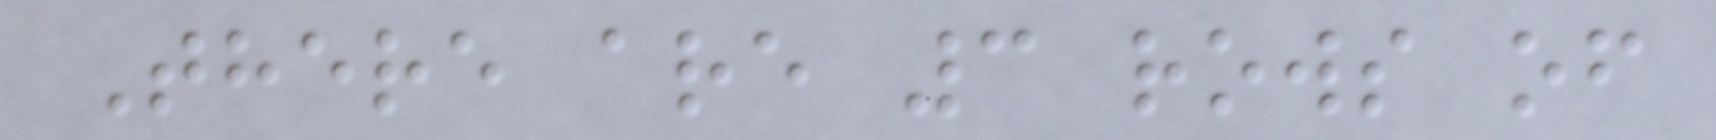There are 3 rows of
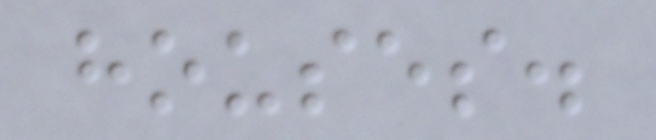houses.
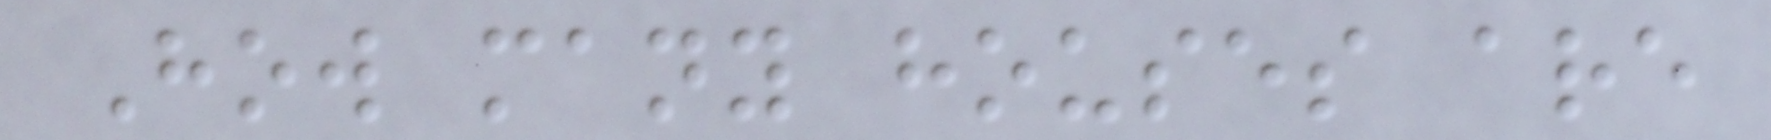How many houses are
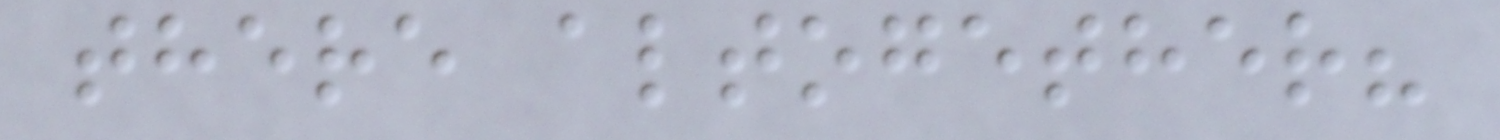there altogether?
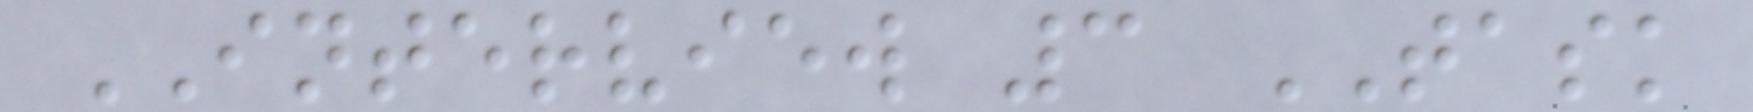INTERVIEW 3 TASK
